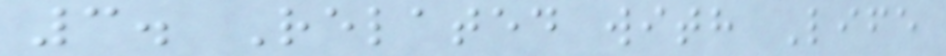3. Related with Life
